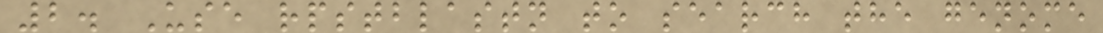2. Use rpstblastn to search the genome
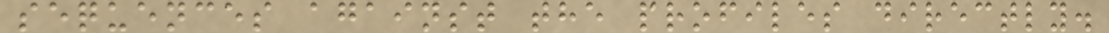sequences against the profiles directly.
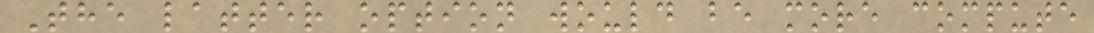The latter option would be more compute
